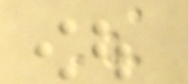The
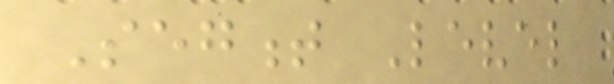Segment Level
